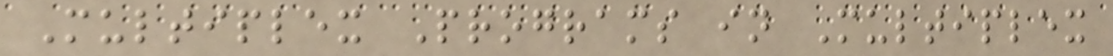Multiplex Programs in Multiplex
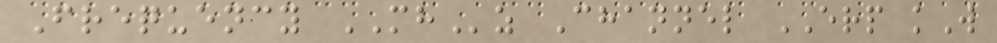Frequency MHz Channel ERP kW
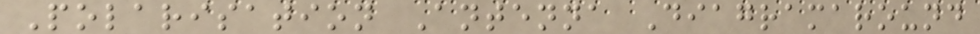Polarisation Antenna Diagramaround
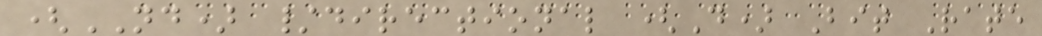(ND) /directional (D) Bit Rate
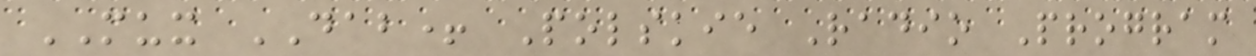MUX DAB+ Polskie Radio Program
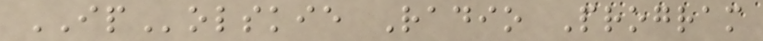IPolskie Radio Program
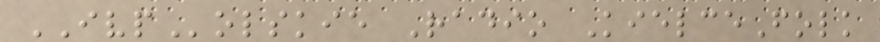IVPolskie Radio KielceFolk
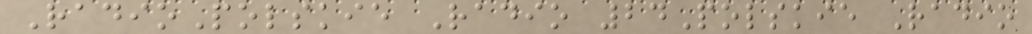RadioPolskie Radio 24Polskie Radio
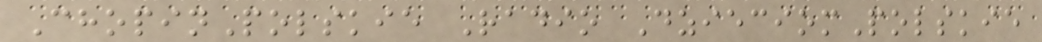ChopinPolskie Radio DzieciomPolskie
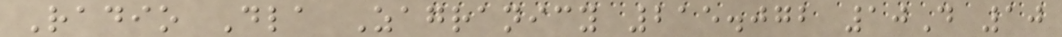Radio Dla Zagranicy 215.072 10D 10
